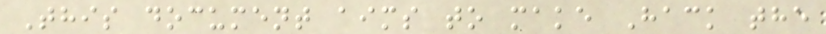This document aims to make Hack the
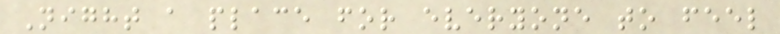Night a place for everyone to feel
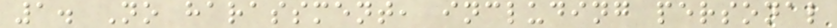1. No harassment, including personal
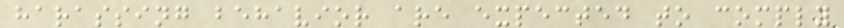harassing behavior are expected to comply
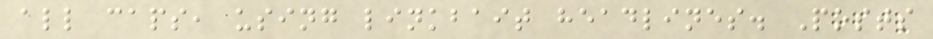all caps, using linkbait headlines. Posts
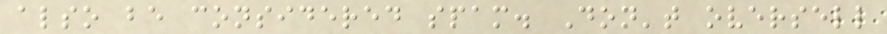also be considered spam. Don't oversell
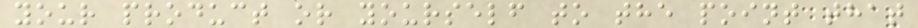your product or yourself to the point that
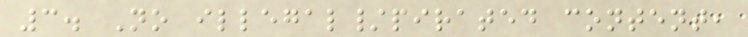3. No illegal/pirated content,
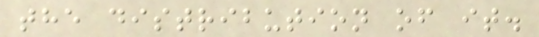the distribution of it.
